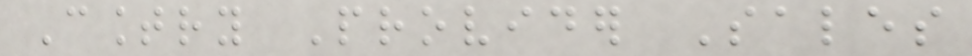Country Provider Sales
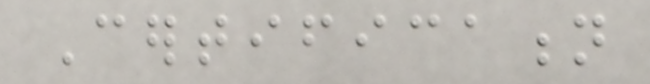Certification
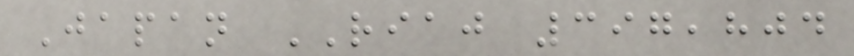Japan RIAJ 397,804
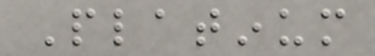Platinum
